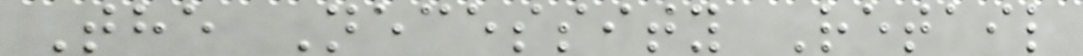The Necessity Retail
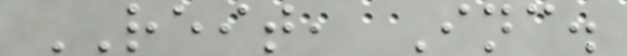REIT, Inc.
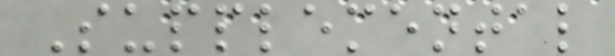Supplemental
